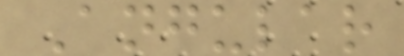Angular
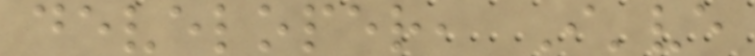developer, I've
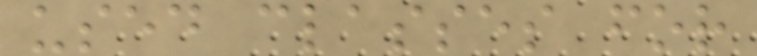used classes for
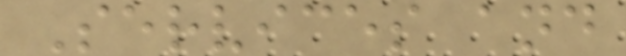Services and
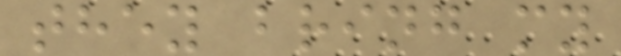they bring my
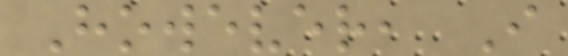However, I
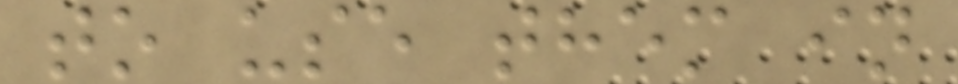to use them in
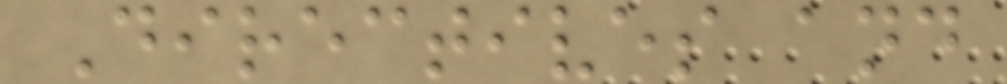Directives and
